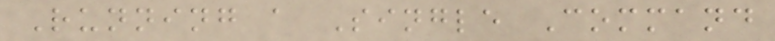Running a Single Command
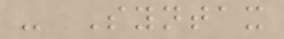- Syntax
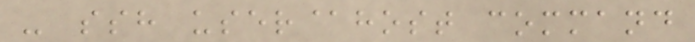- ssh user@host command
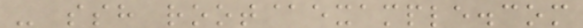- ssh root@example.com
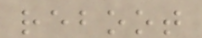reboot
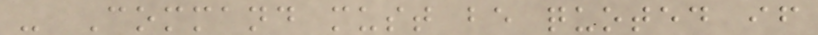- Command must be quoted if
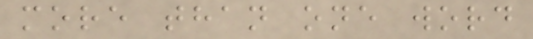more than one word
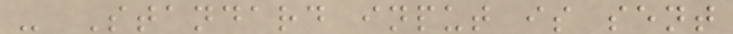- Standard input is sent
